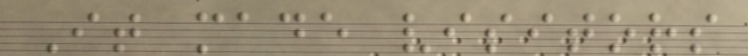It made visitors
